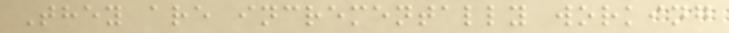They are incrementally working
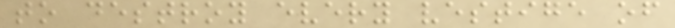to destroy every vestige of
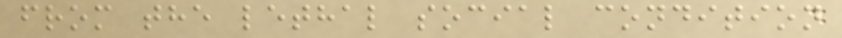from the lethal social condition
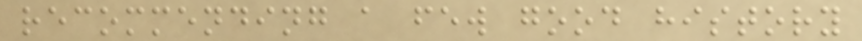recommending a few good history
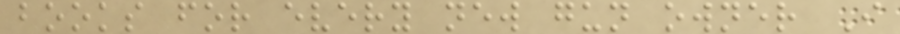books for every new gun owner I
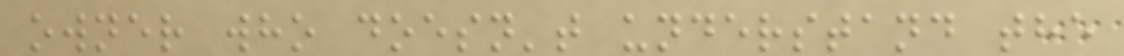owner who doesn't understand the
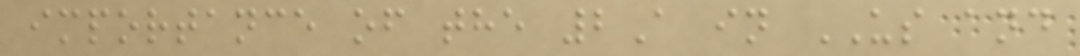importance of the 2A in US and
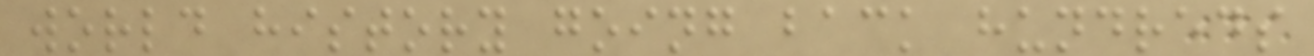world history going back hundreds
